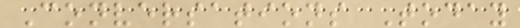Conversations Today
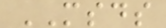MSDS
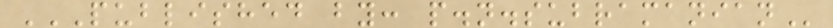PUBLISHED BY: P.N.SUBRAMANIAN
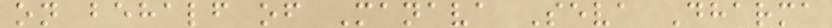on behalf of Manava Seva Dharma
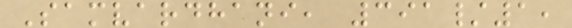Samvardhani, 391/1,
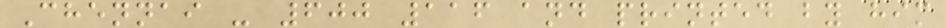Chennai - 600 116 and printed by him
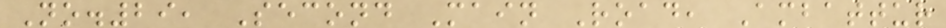No.29, Second Main Road, Ambattur
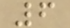6
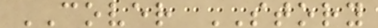COVER STORY
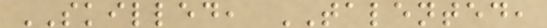SKILLED, TALENTED,
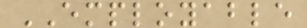EMPLOYABLE
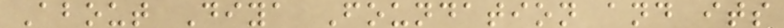About Diya Foundation and its
